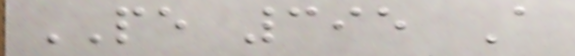PE 395 A
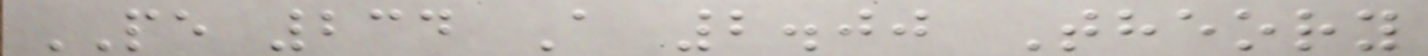PE 234 A 2.00 Theory
